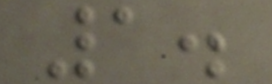1.
